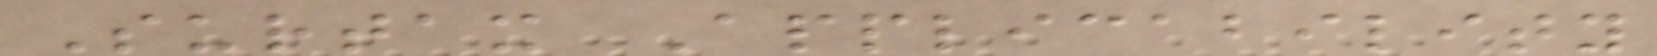Surtax Applicability
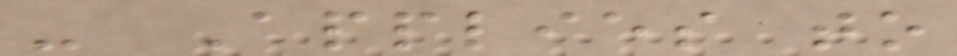- Applies to
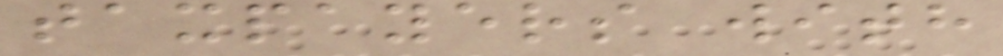taxpayers with
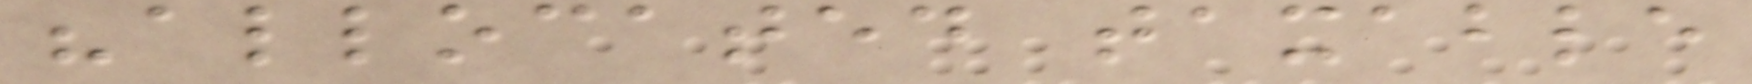"allocated taxable
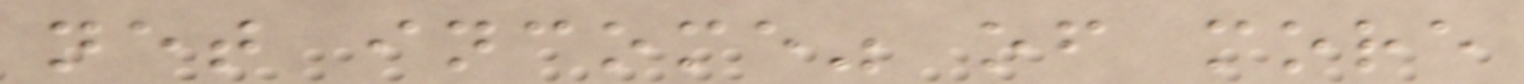net income" of more
